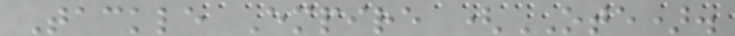Tackle Empire (OTE).
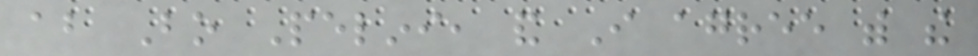about Bo Pelini, and I agree with the
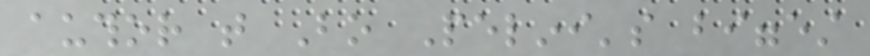author that Bo Pelini's biggest
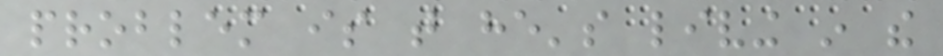problem is that he's living in the
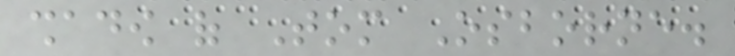shadow of Tom Osborne.
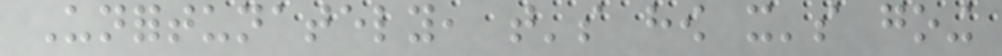Unfortunately, that's how it's going
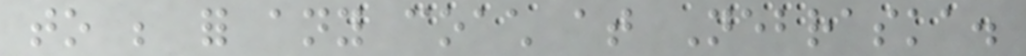to be for any coach at Nebraska.
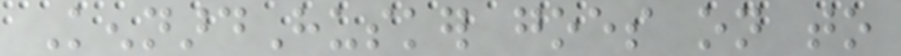KennardHusker goes on to
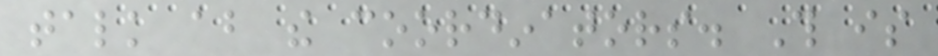talk about the coordinators. This is
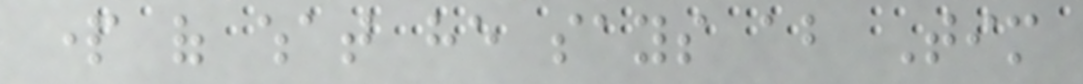part of what he says about Tim
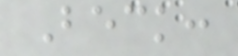Beck:
